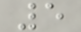5
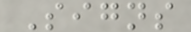Signs
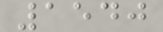1540
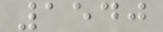1540
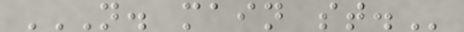N. MAIN ST.
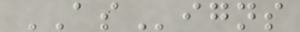ASigns
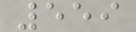559
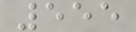555
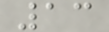13
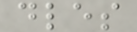dles
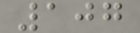107
